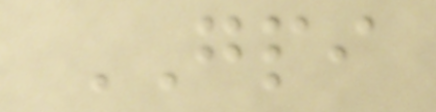GPI
